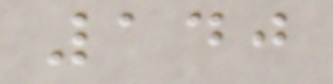140
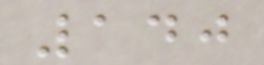140
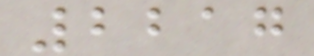2217
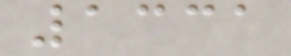1331
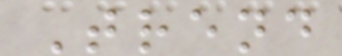Trend
